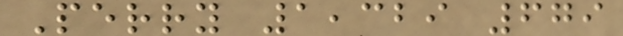Perry 1,329 679
